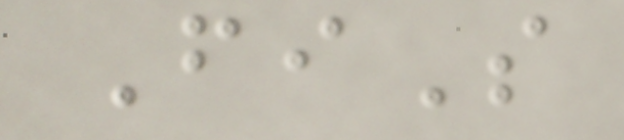FiS
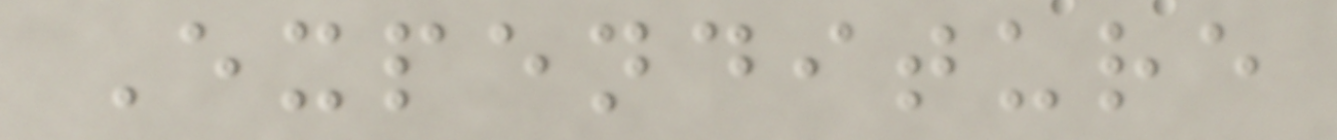Expenditure
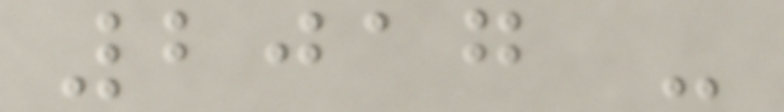2017 -
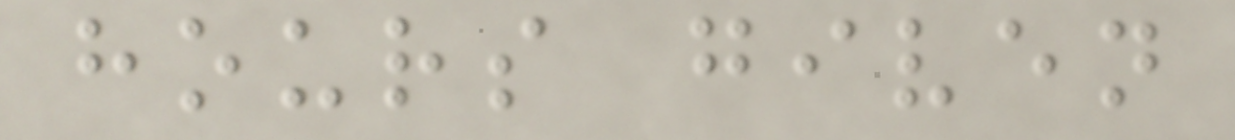hours given
